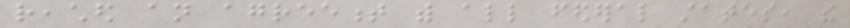reached an agreement with all federal states, the
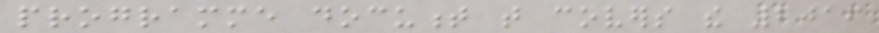programme document that covers the 2016
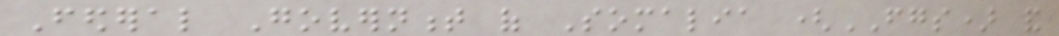Federal Government of Somalia (FGS) and
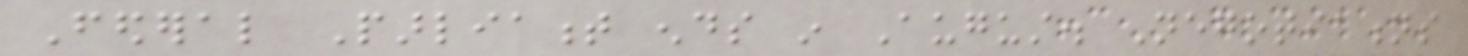Federal Parliament ends in August. Negotiations
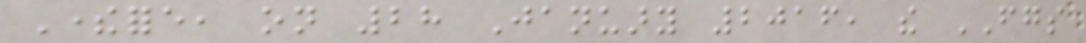Therefore, on 28 January 2016, the FGS
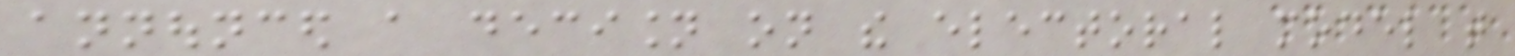announced a decision on the electoral model that
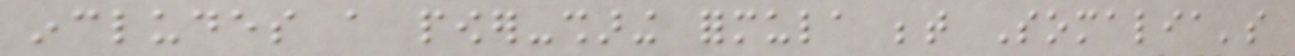includes a power-sharing formula between Somalia's
